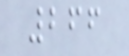266
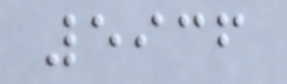5936
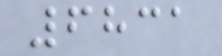6831
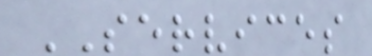SERVICES
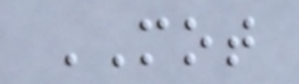MOT
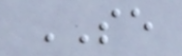SE
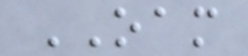OAM
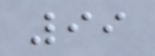99
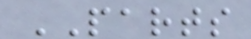PARTS
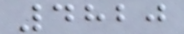4820
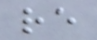re
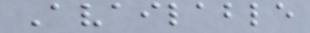Available
